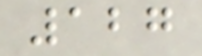127
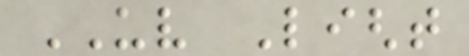UV Light
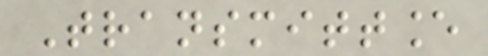Transmittance
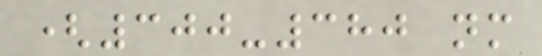(300-380 nm
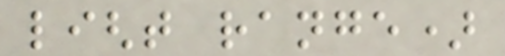light range)
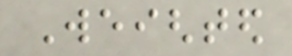Weighted
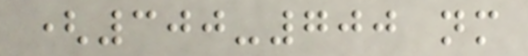(300-700 nm
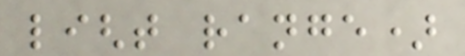light range)
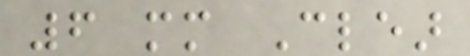6 mm Clear
